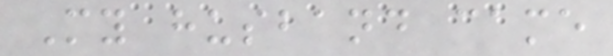My husband came
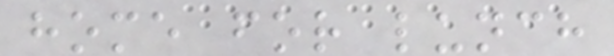home for lunch
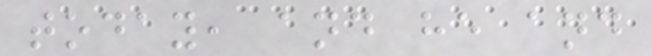today, and he and
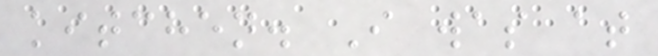kitchen. I was at
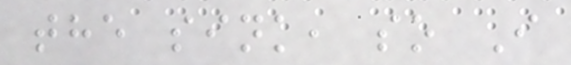the sink, so I
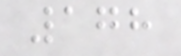178
